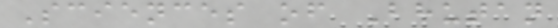Sciences of Bhutan
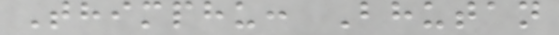Thimphu: Bhutan
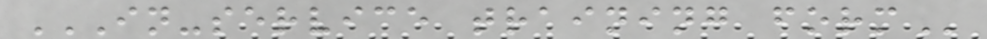IN-SERVICE TRAINING FORM
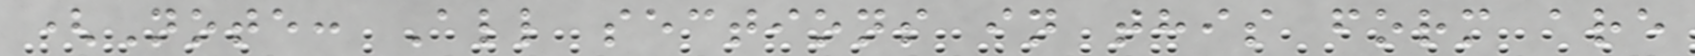(Note: All sections in this form are
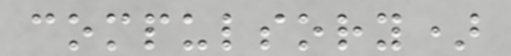compulsory)
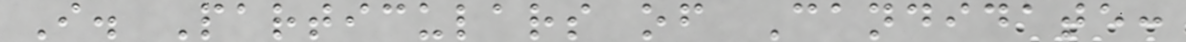I. Particulars of Candidate:
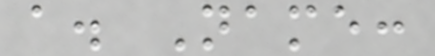a. Name:
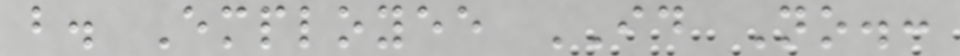b. Employee ID No.:
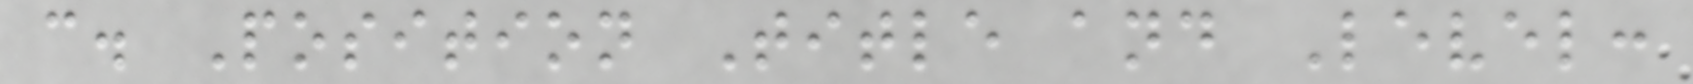c. Position Title and Level:
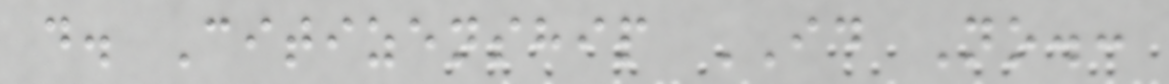d. Citizenship ID No.:
